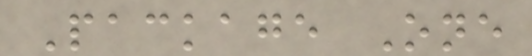Package One
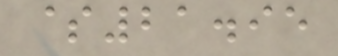$21.95
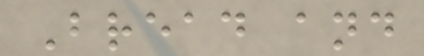Bread and
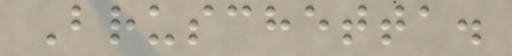Bruschetta.
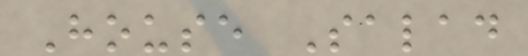House Salad
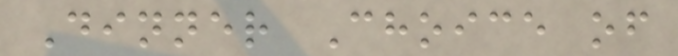Dinner Choice of
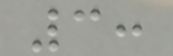3:
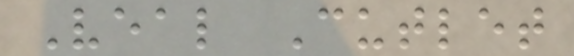Veal Cutlet
